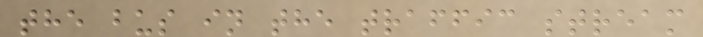the bus in the traffic stream
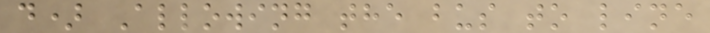d) Allowing the bus to line
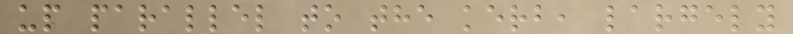up parallel to the kerb, largely
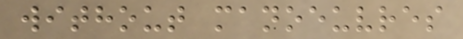without manoeuvres
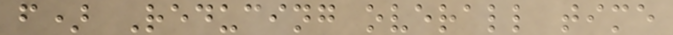f) Reducing overall time
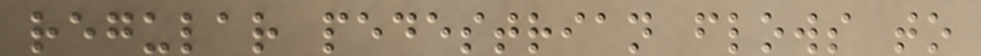regular pedestrian flows to
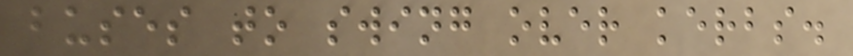buses to swing over kerbs.
